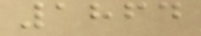1864
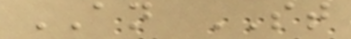AN ST
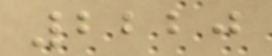2220
